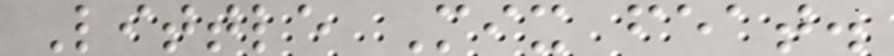Little Mix feat.
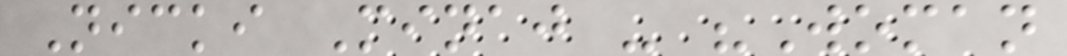Nicki Minaj - "Woman
